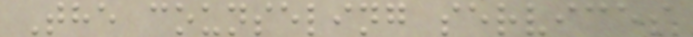The counseling services
